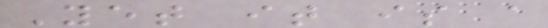Yet it is a
